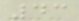43
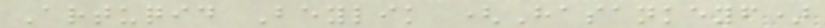Artuqid Beylik (Hasankeyf)
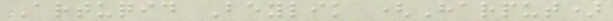Artuqid Beylik (Harput)
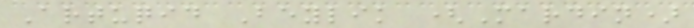Artuqid Beylik (Mardin)
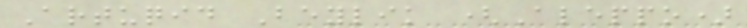Artuqid Beylik (Aleppo)
